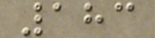183
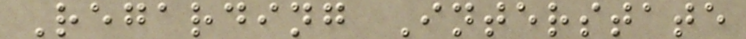Regarding Interstate
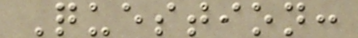Question:
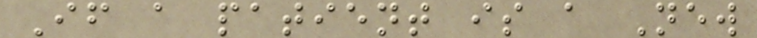If a patient is a New
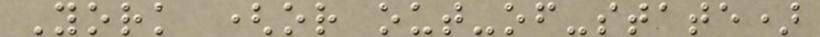York (or out-of-state)
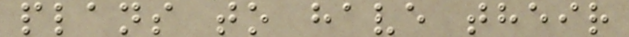plans to have their
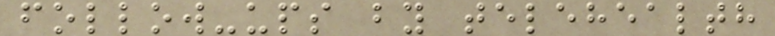follow-ups by telehealth
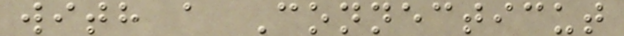with a Connecticut
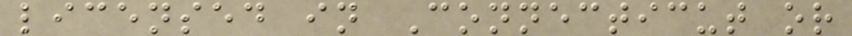licensed in Connecticut or
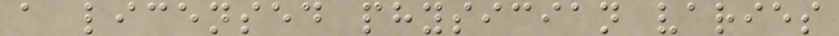a licensed physician varies
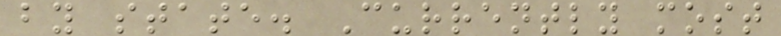by state. Currently most
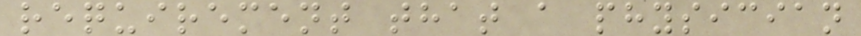requirement that a physician
